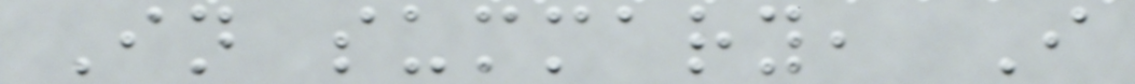In summary, I
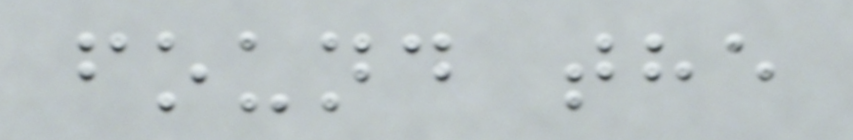found the
